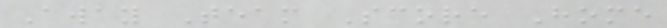Away Team Score Home
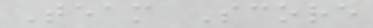Team Score
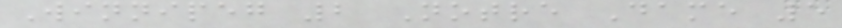Winnipeg 2 Notre Dame 5
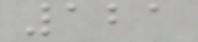121
